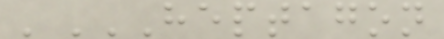'HEPTAGON
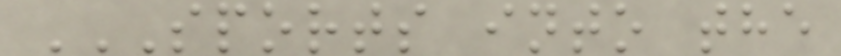SPORTS INTO THE
